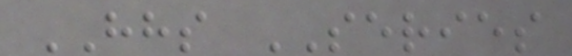HHS SERIES
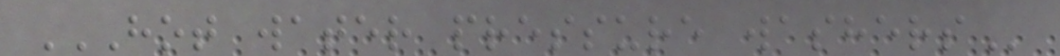HOT WATER PRESSURE WASHERS
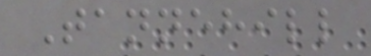Tannehill
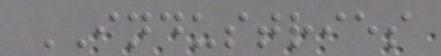INDUSTRIES
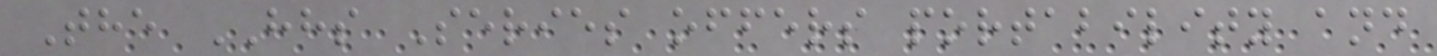The HHS Series offers portability and
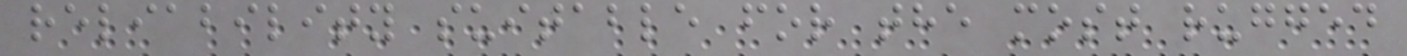reliability suitable for the most rugged
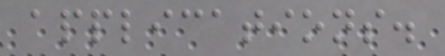applications.
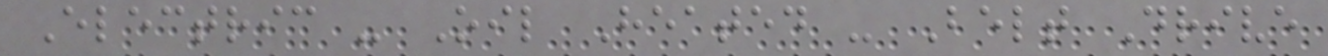Electric - Oil Heated - Belt Drive
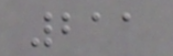211
